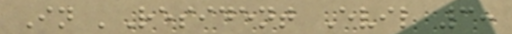In 'Resident Evil 3:
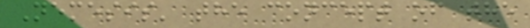Nemesis' the concept of the
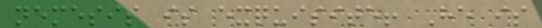nemesis is exquisite! He is
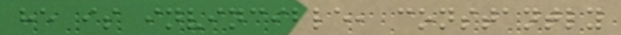he is invincible, constantly
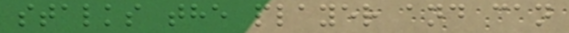stalks the player and can
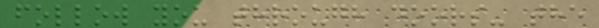follow you through doors- the
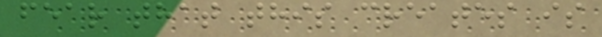fear that this creates is
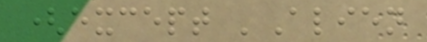(except 'Alien
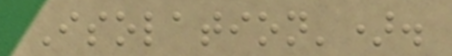Isolation').
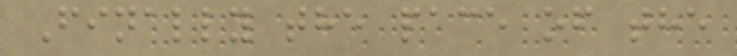Finally the pace of the
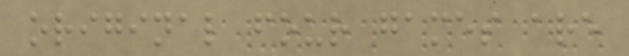original four games are
